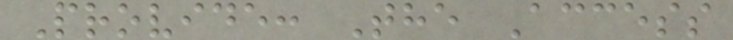Provide: The Access
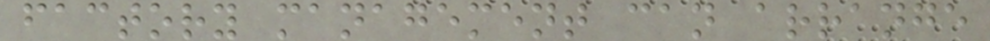factory management can arrange
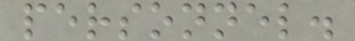personnel.
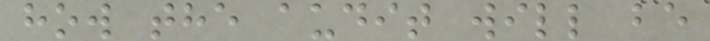how the audit will be
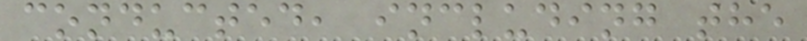conducted, including the
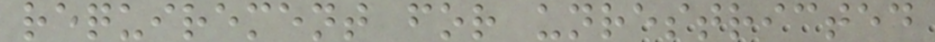requirement for unrestricted
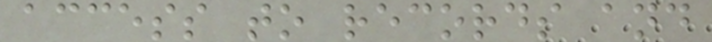access to records and
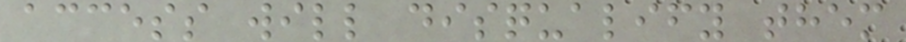access will disqualify them
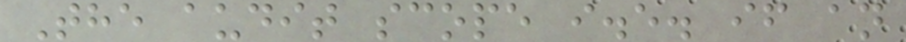The audit scope i.e. if an
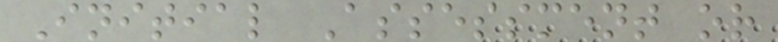Initial Assessment or
